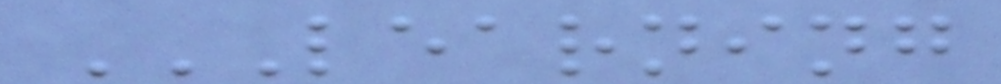LEARNING
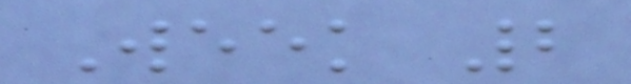Week 2
